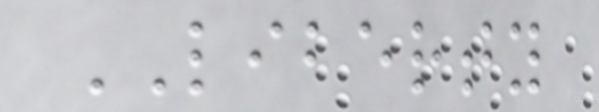LIBERTY
